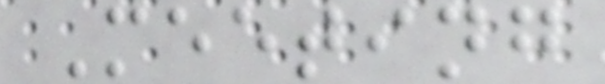Meeting
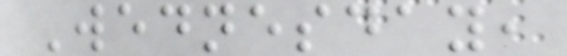Wednesday,
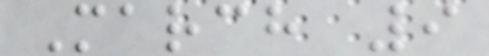March 9
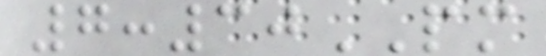7:30PM
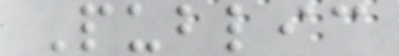Public
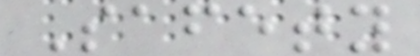Safety
